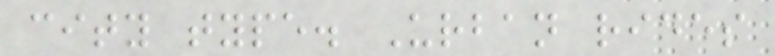city type. Urban rides
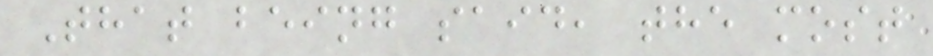That being said, the most
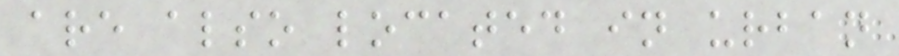are also located in urban
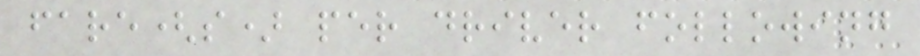fare(s) per driver following
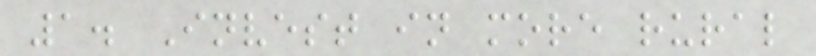1. Invest in more rural
